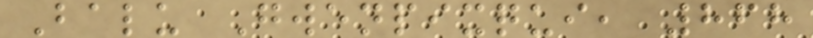Balu Gwenpixqui, 868
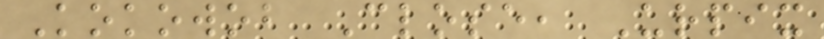Kokowob Close, Urpix
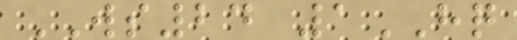WS24 1HQ
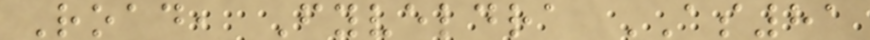Road, Fyveldra AS81
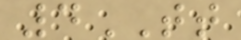4TT
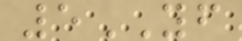5YF
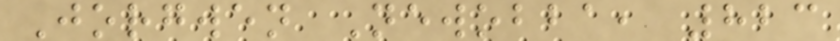Jorgwen Newobba, 823
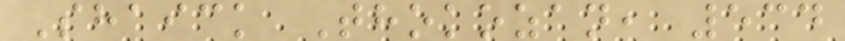Shaick Thokozan, 534
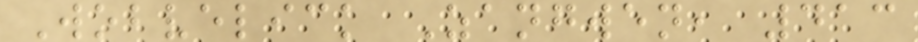Wobvelick Zangwen, 413
